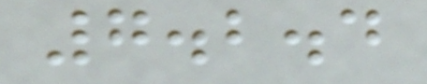7.2.4
